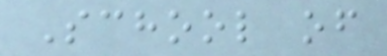School of
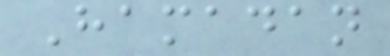Hamadan
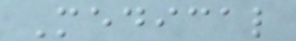Medical
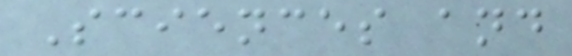Sciences and
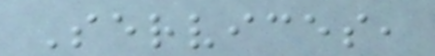Services,
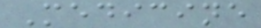Medicine
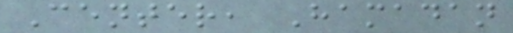Center, Hamadan
